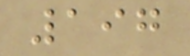197
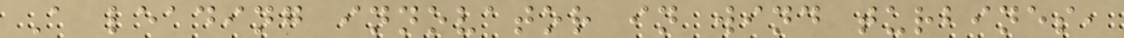A leading innovator in wind turbines,
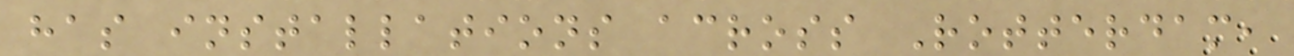has installations across Rotterdam,
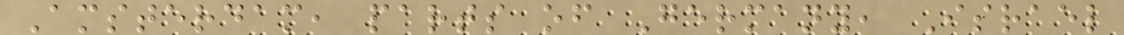Amsterdam, parts of Germany, Israel
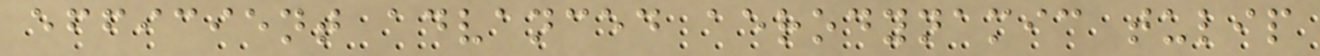efficient advanced aerodynamic tulip
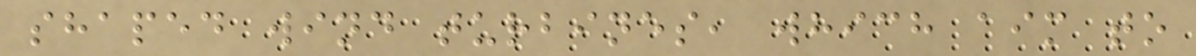shaped wind turbines, which aim to
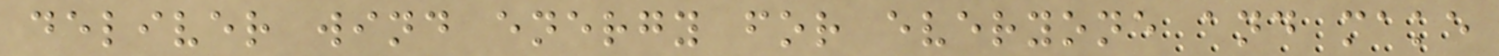deliver wind energy for everyone and make
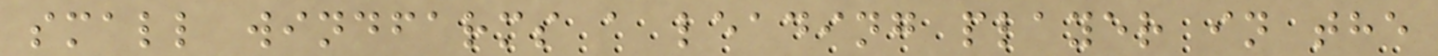small windfarms a leading player in the
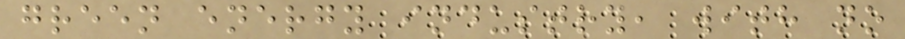green energy industry, with no
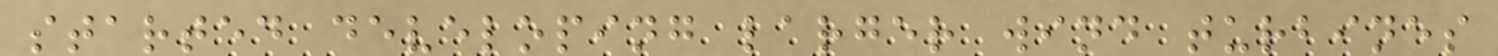started developing larger wind turbines
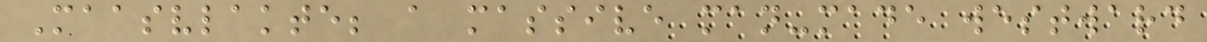Maasvlakte; a massive man-made westward
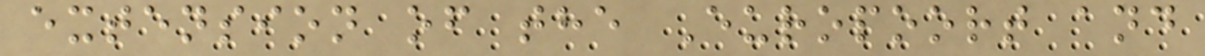extension of the Europoort and
